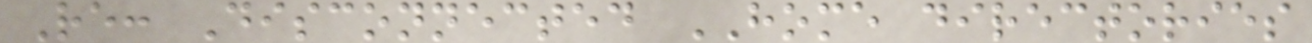Re: Disconnected HOME directories
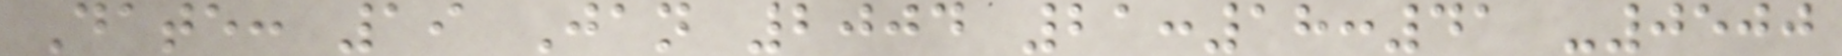Date: 19 Jan 2004 21:18:41 -0500
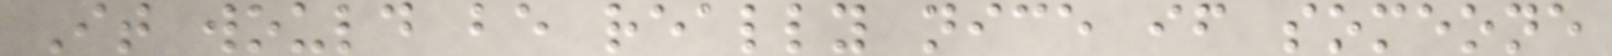It would be really nice if someone
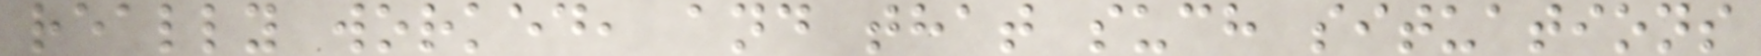really worked, and that such situations
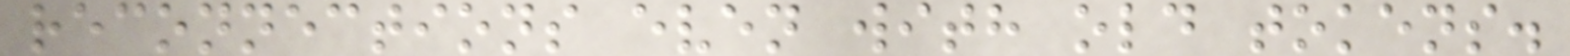reconnections even with old tokens.
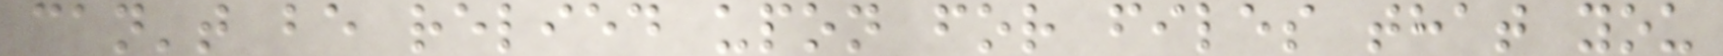can't be relied upon for files that you
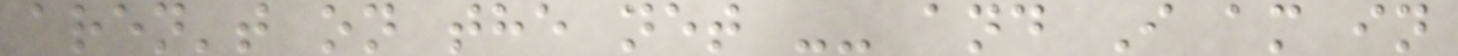aren't on the net -- and I am in
